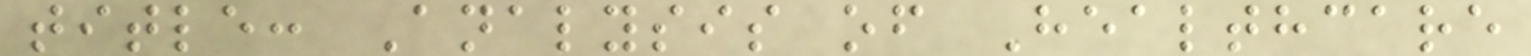title: Analysis of Healthcare
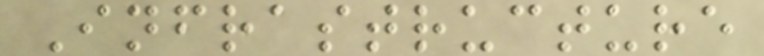Infrastructure
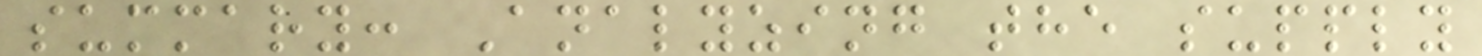summary: Analyzing the supply
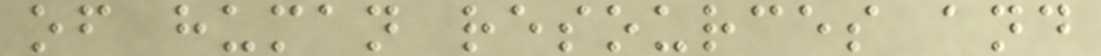of human resources and
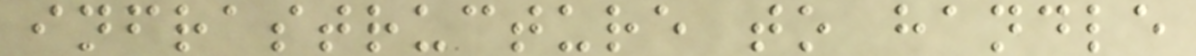infrastructure to handle
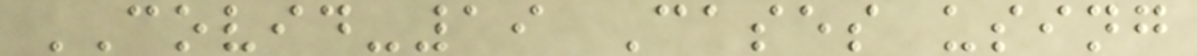COVID-19 Cases using
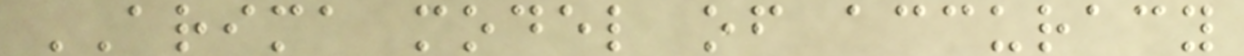ARIMA model of accuracy
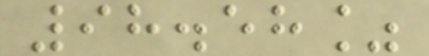98.58%
